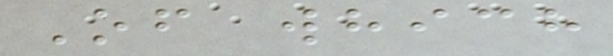Of which
